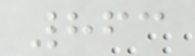863
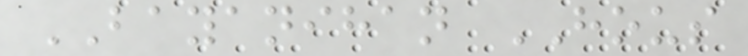BAYANIHAN HOUS
